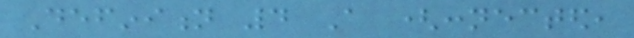Definition 4 A (connected,
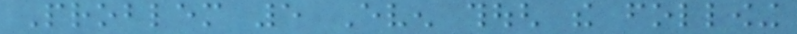Problem 5 Even though the following
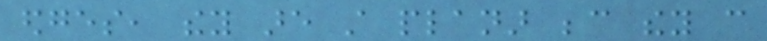edges, they are still planar because they can
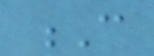C
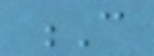C
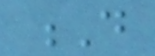D
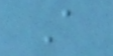A
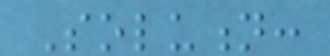Solution:
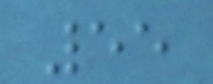55
